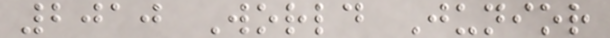2010 World Junior
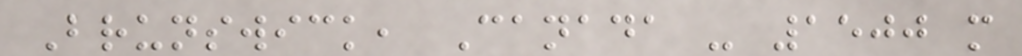Brunswick, Canada - 1500 m
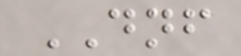DNF
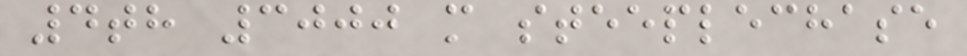4th 3000 m steeplechase
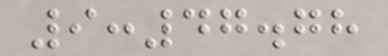9:47.78
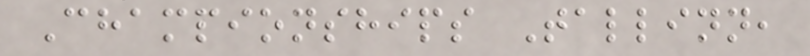Championships Tallinn,
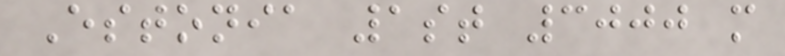Estonia 1st 3000 m
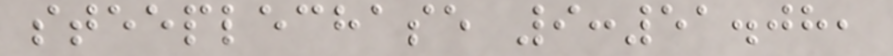steeplechase 9:51.08,
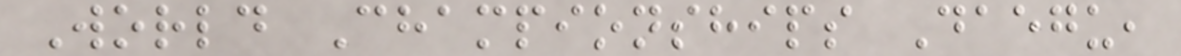World Championships Daegu,
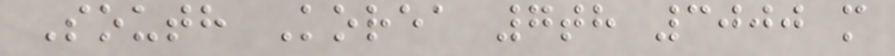South Korea 7th 3000 m
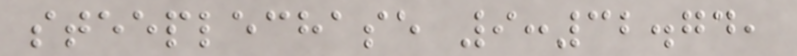steeplechase 9:32.74,
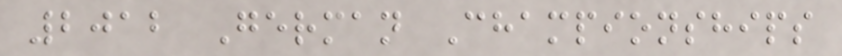2012 German Championships
